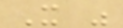It was
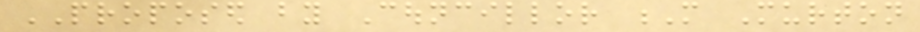PROPOSED by Councillor M Murton
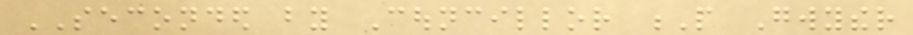SECONDED by Councillor P Gwyther
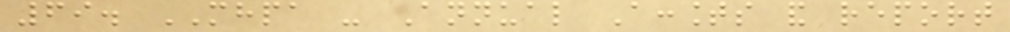69. MHPA - Annual Accounts and report
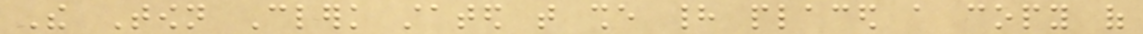The Town Clerk stated that she had placed a copy of
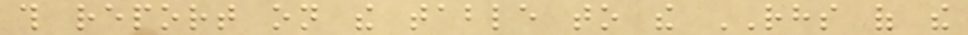this report on the table to the RHS of the
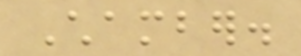Chamber.
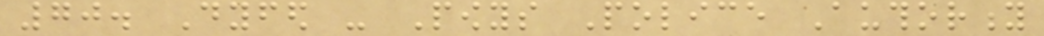70. Dyfed - Powys Police Authority
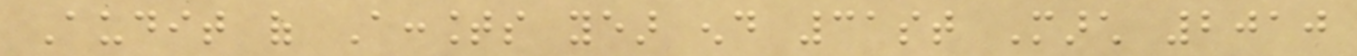Audit of Accounts year end 31st March 2010
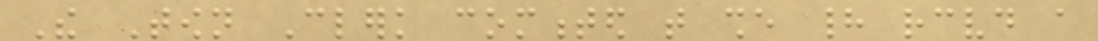The Town Clerk commented that she had received a
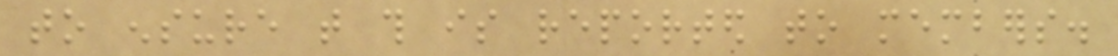to ensure that this is reported to members.
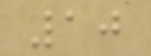10
